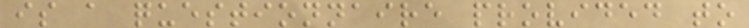is a questionnaire provided to
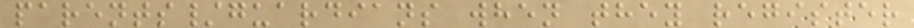parents/guardians when they register
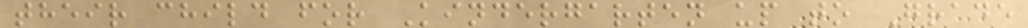their child for Kindergarten up to Grade
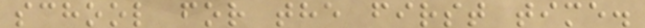school for the first time.
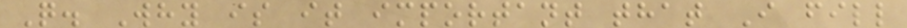Q. Why is it important that I fill
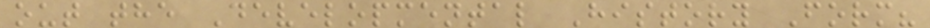out the Developmental History Form?
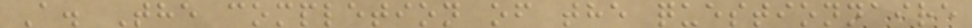A. The completion of the questionnaire
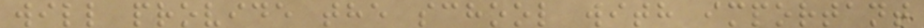will provide the school with important
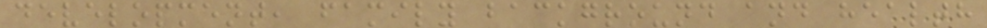development, family background and health
